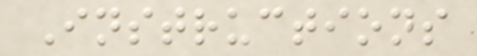Instructions
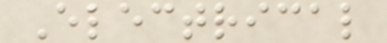Electrical
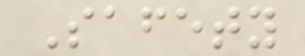Safety
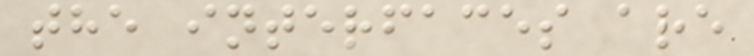the interfaces are
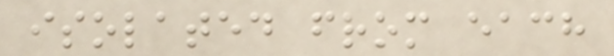isolated from each
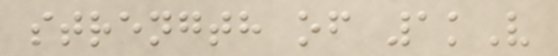strength of 1kV
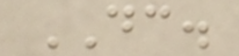DC.
